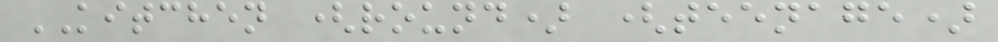KITCHEN (round) (teenage)
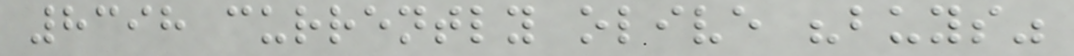8398 currently olive "buys"
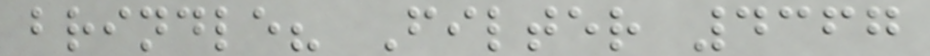brindle? Filter 4367
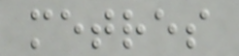metres
